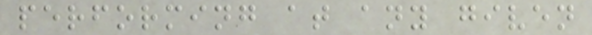performing at any given
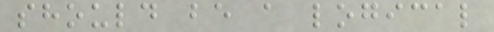should be a logical
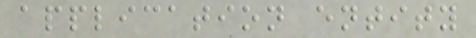application entity
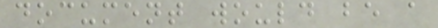document would be a
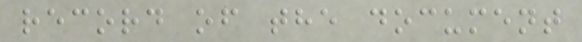record of the document
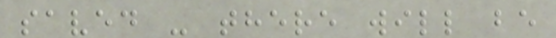saved - there will be
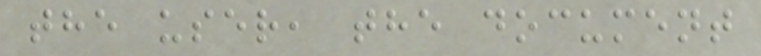the user, the document
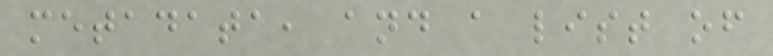metadata, and a list of
